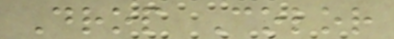Drop Color
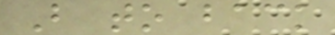B to back
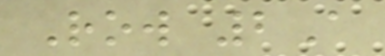Row 2A
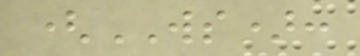(WS):
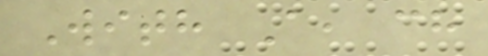With A, ch
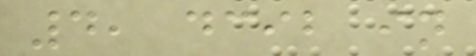4, dcib in
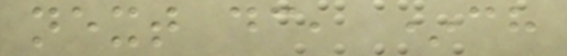next dc, *ch
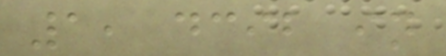1, dcib in
